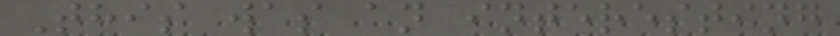This was an interesting
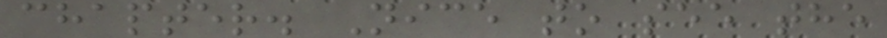chapter. Nice to see the
